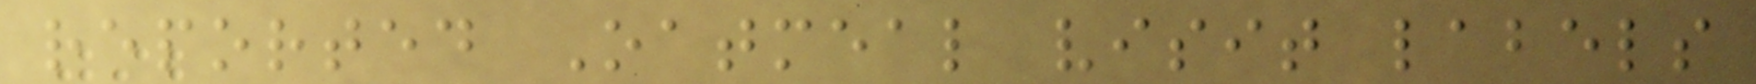reported Oatmeal visit labels
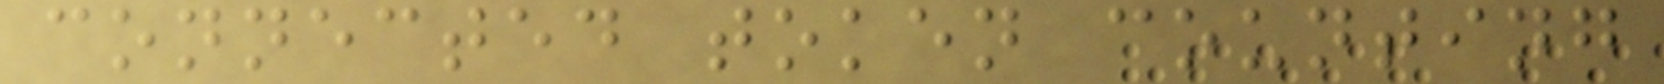connected token counting
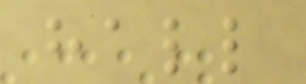hall
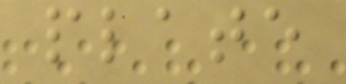plate
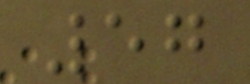57
